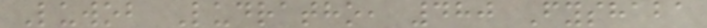Luwob Ludratho, 480 Fyshaba
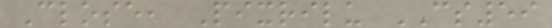Close, Pixrilu CS59
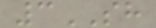3SH
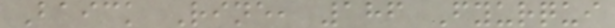Baick Rine, 186 Fyurqui
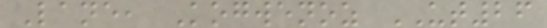Lane, Kogwenoz UT26
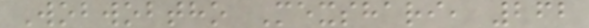Wobwobtho Mexshari, 262
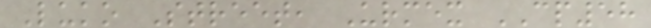Luko Street, Urmex CP58
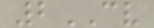2CV
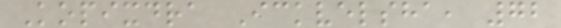Kopixdra Ickvelsha, 72
